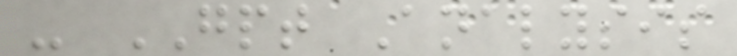- GPT Analysis
